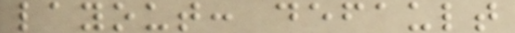layout: default
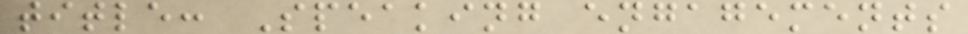title: Speaking engagements
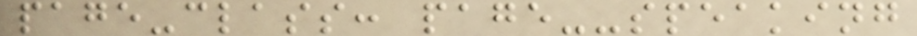page-class: page--speaking
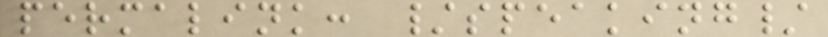permalink: /speaking/
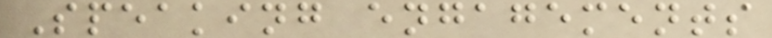Speaking engagements
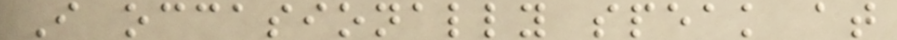I occasionally speak at
